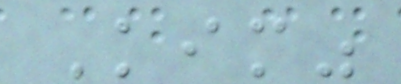Kim"
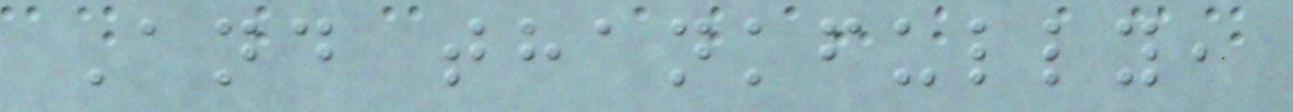And thankfully,
